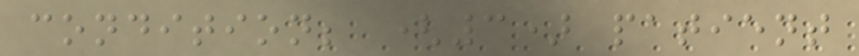condition; (3) patient
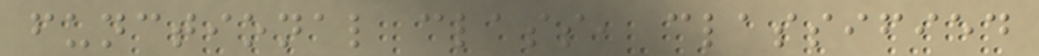functional class, classified
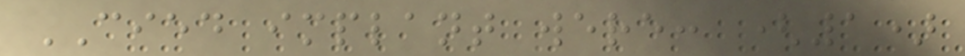CIED implant were: (1)
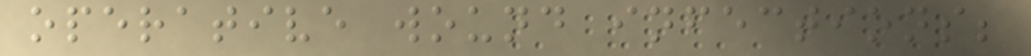operative wound infections;
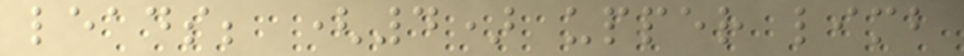leads; (4) upper limb
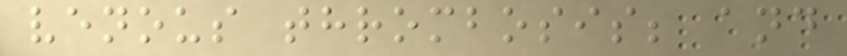venous thrombosis; and
